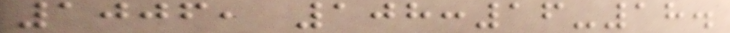1006, 108:16-18.
